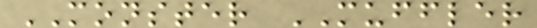MONSTER MUFFLER
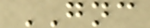GNC
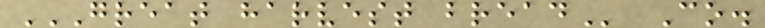GREAT HARVEST BREAD Co.
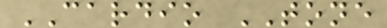CARDIO TONE
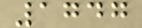1747
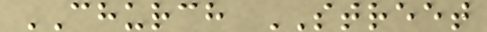CHURCH STREET
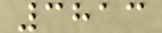3813
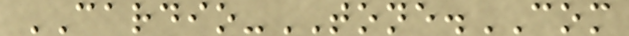CARDIO-TONE.COM
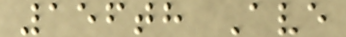156th Ave
